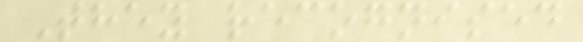They recognised
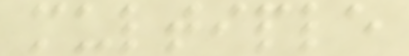multiple
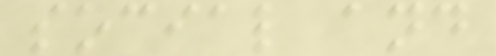social and
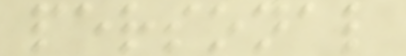personal
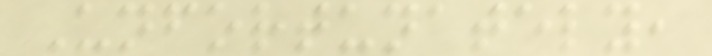Unfortunately,
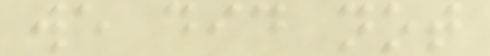we did not
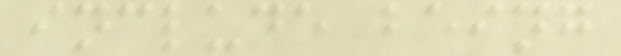include being
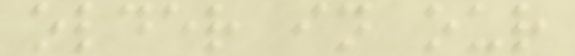older in our
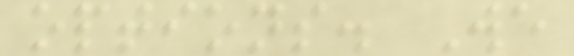options. We
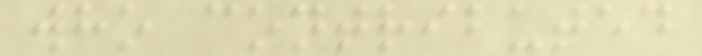who contributed
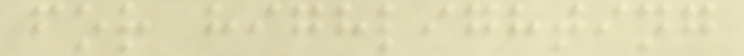for highlighting
